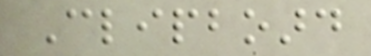Clipboard
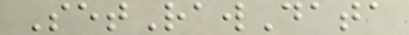SetRawData
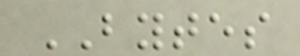BYTES
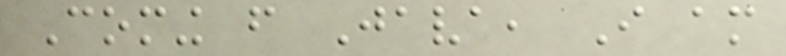Coming from Java, I am
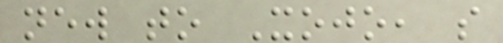new to Xojo, so
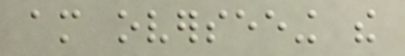am overseeing the
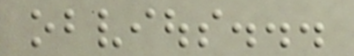obvious...
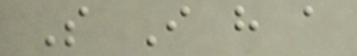So I have a
